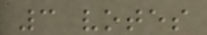3 votes
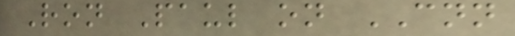Ron Paul on CNN
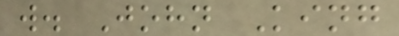w. John King
